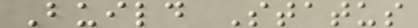Build Status
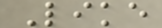Like
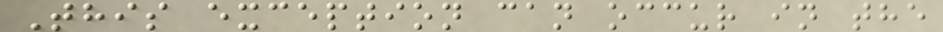This exception can occur in the
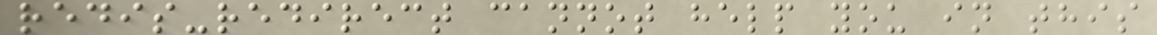redis-redirect cannot help you in this
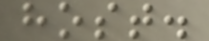host.
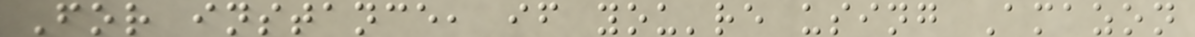For instance, if you're using Amazon
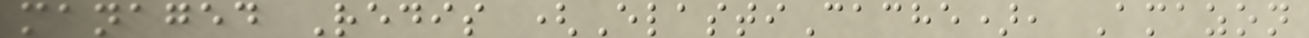managed Redis (ElastiCache), Amazon
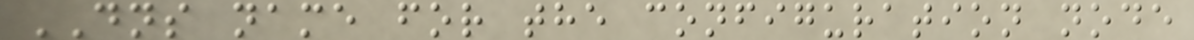DNS name for the configuration node
